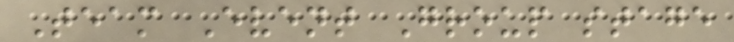Team Event Group stage
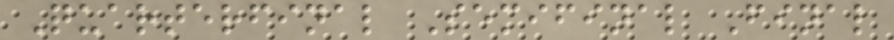Quarterfinal Semifinal Final
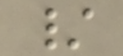/
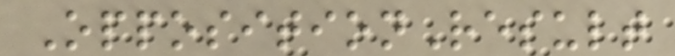OppositionResult
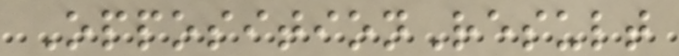OppositionResult
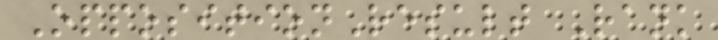OppositionResult Rank
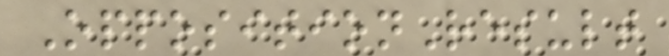OppositionResult
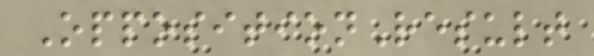OppositionResult
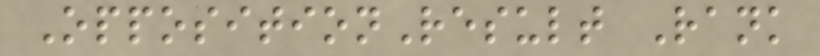OppositionResult Rank
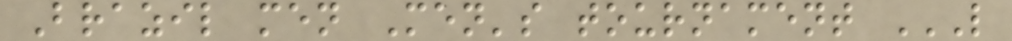Brazil men Men's tournament L
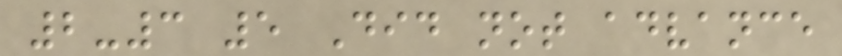2-3 5 Did not advance
